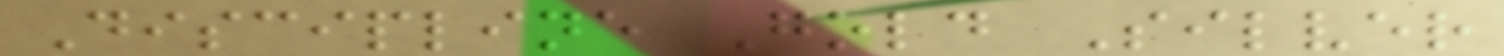Discipline Gold Silver
